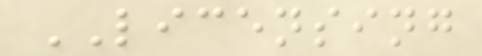LICENSING
